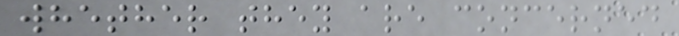whether they are concerned
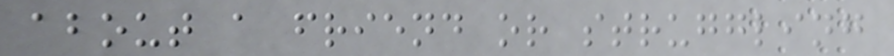about a friend or struggling
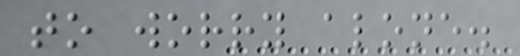to worry alone.
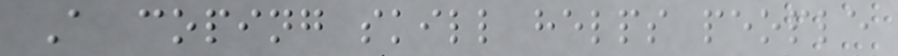A coping skill helps people
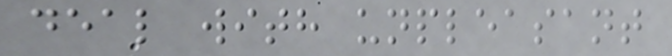deal with unpleasant
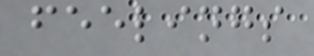feelings
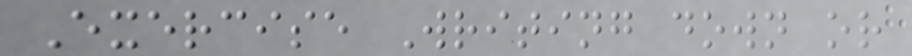Exercise Writing down or
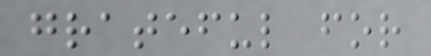grateful for
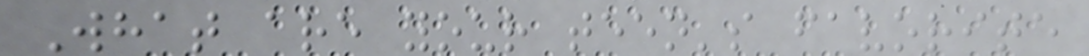What are your teen's favorite
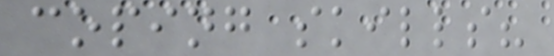coping skills?
